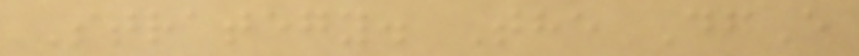Strategy. The DfE
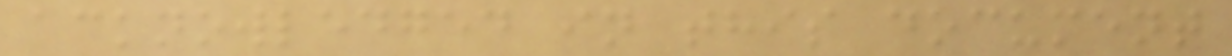acknowledged in this document
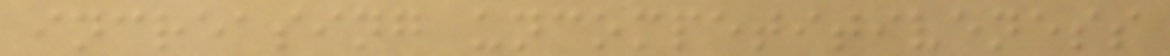increasing uncompetitiveness
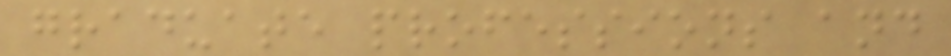graduate professions and
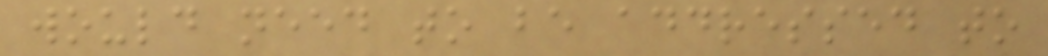would need to be addressed to
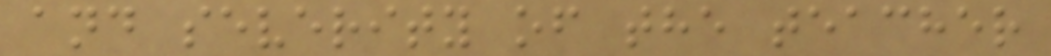and severity of the teacher
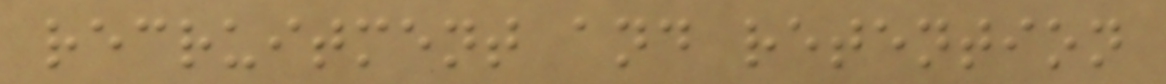recruitment and retention
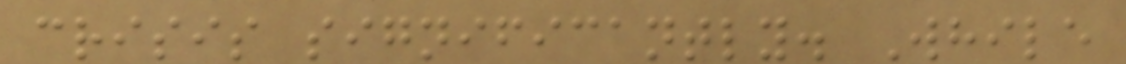crisis significantly. While
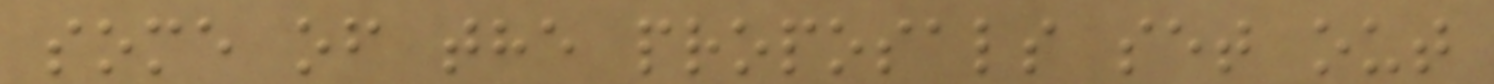some of the proposals set out
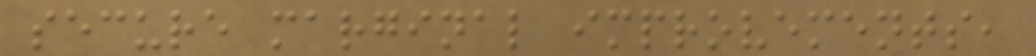secure marginal improvements,
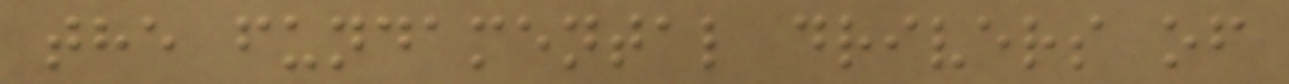the fundamental drivers of
